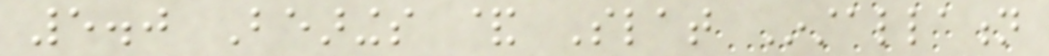5.0 Bearings & Slat Installation
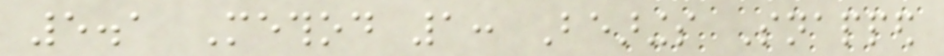5.1 Method 1: Bearings Snapped
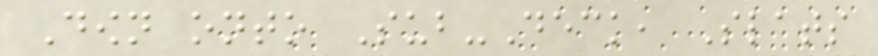Down onto Sub-Deck, Slats
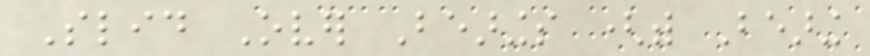Slid Over Bearings (with Bearing
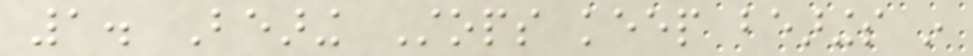1. Bearing Stops keep bearings in
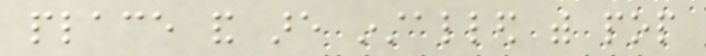place and are installed with pop
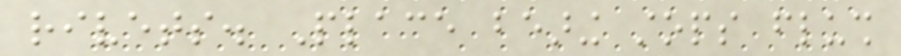rivets. Place bearing stops flush
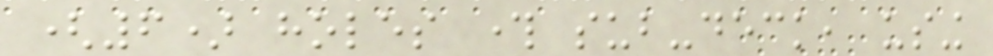(6) holes through sub-deck, using
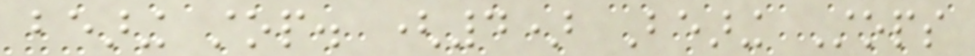bearing stop. (4) Bearing Stops
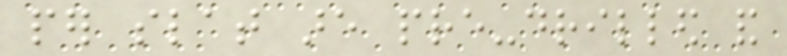per slat are pre-drilled and
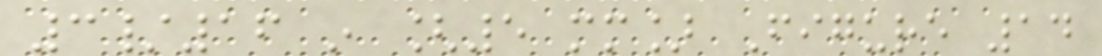3/16 in [5 mm] Figure 14
